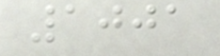1001
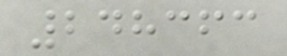248363
